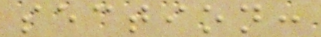section:
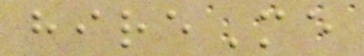hireMe
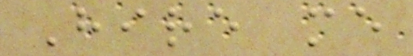Hire me
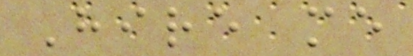Hire me
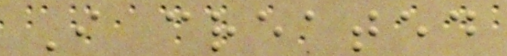I created
